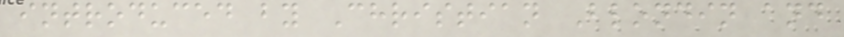introduced by Christian Blondin and
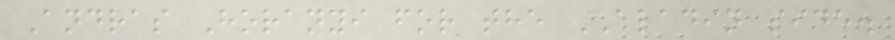Andras Horanyi for the ALADIN side.
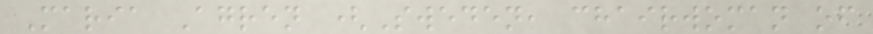Maria Agren (Sweden, chairwoman of
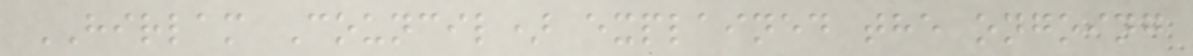HIRLAM Council) explained the ongoing
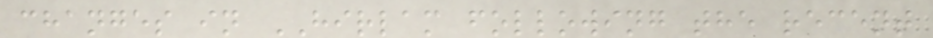changes in HIRLAM following the recent
